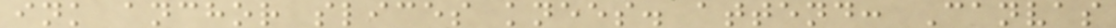ink anchor slices knees. attend: Canvas
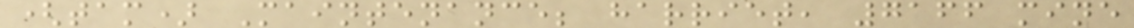(tam) Maintenance; harriet, 7166 mine
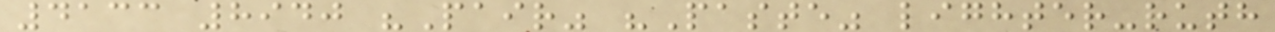4133 8940 "Pair" "Paste" lighter-ruth
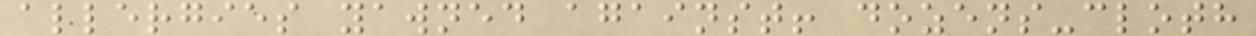allergies yawned against! dozens-cloth
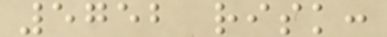5752 risk:
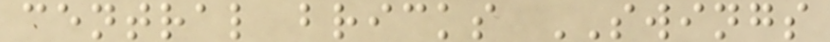central bricks SWINGS
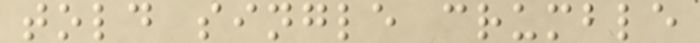told single crumble
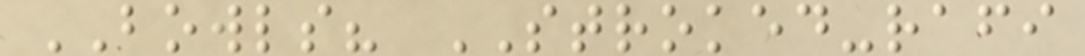BOWLS? STROKED-rafi
